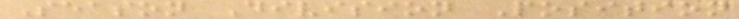Season Division Position
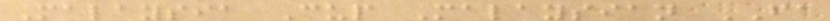Malaysia Cup Malaysian FA
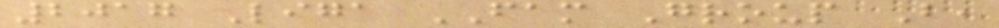2017 Liga FAM Group B,
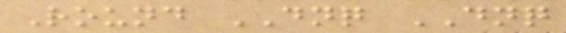Round DNQ DNQ
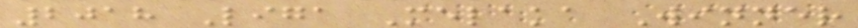2018 Liga Melaka Winner
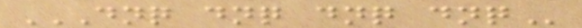DNQ DNQ DNQ DNQ
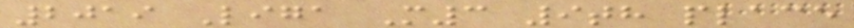2019 Liga M3 9th place
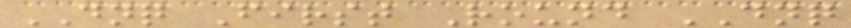DNQ First Round DNQ
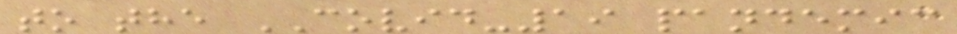to the COVID-19 pandemic
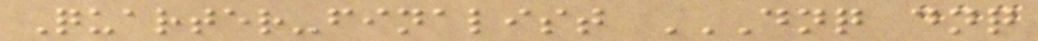Quarter-finalist DNQ DNQ
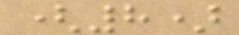(8)
